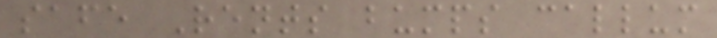safe Rents bumps callum
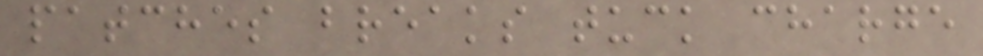patches breaks tuck charge
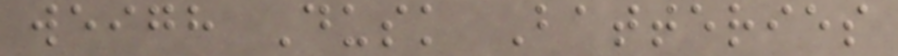weigh Dusk Batteries
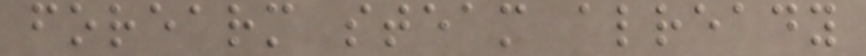forearm steam already
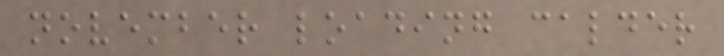november loading calder
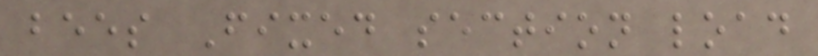bees Fixed section load
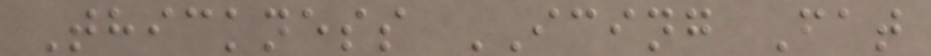Thickness ICING Fat
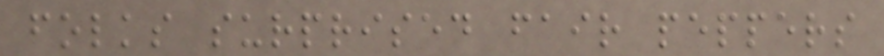folks surprised fair peppers
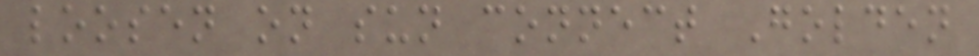loosen on sun connect Golden
